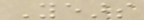Years
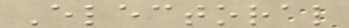Electoral
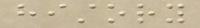history
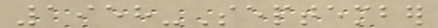1958-September
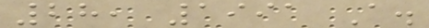28, 1991 A.
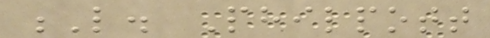L. Philpott
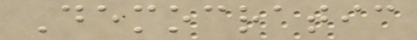Democratic
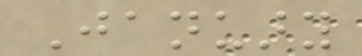January
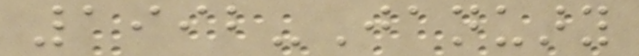1992-January
